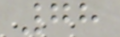78
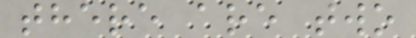there are two
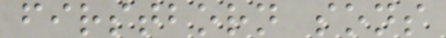firstborn sons
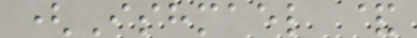(Ishmael &
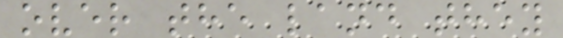over the land they
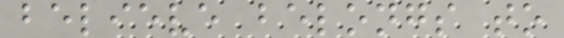believe belongs to
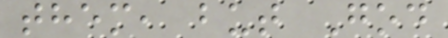them, but God
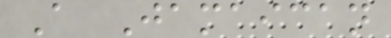A Jamaican
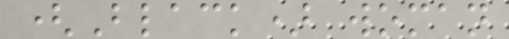(Black) woman
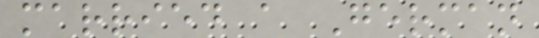married a German
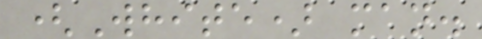(White) man.
